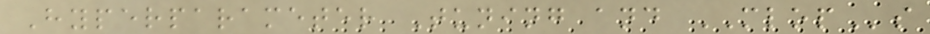Hyperparameter Tuning and MLOPs
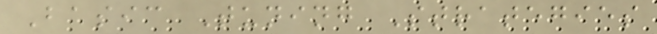Basic Tuning Strategies
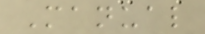Manual
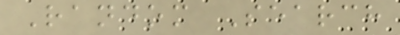Random Search
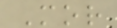Mor
